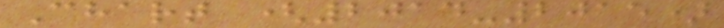Chart (2014-2015)
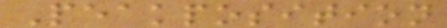Peakposition
